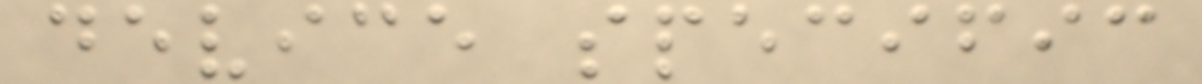device specific
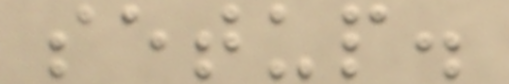setup.
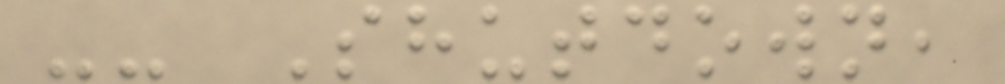-- Shutdown,
